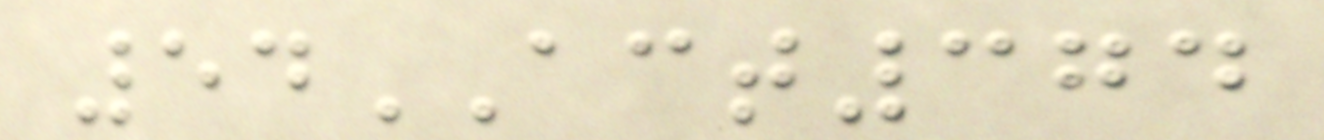54ACT374
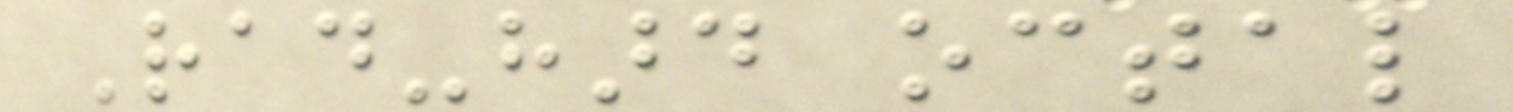Rad-hard octal
